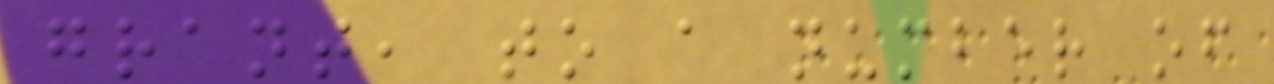grant, to a number of
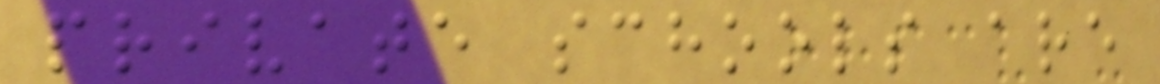private schools are
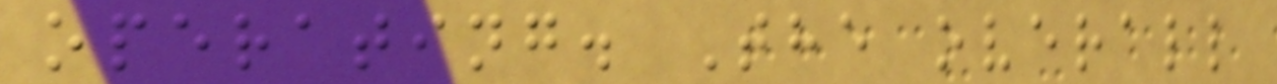operating. The overall
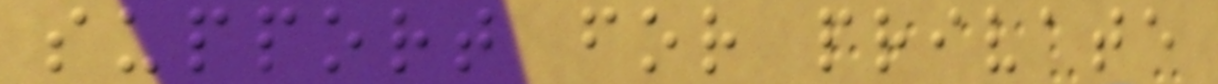support for private
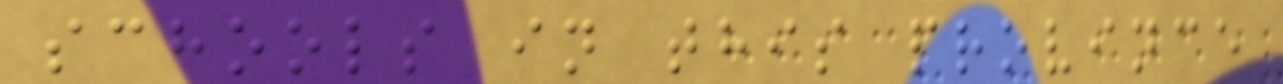schools in this province
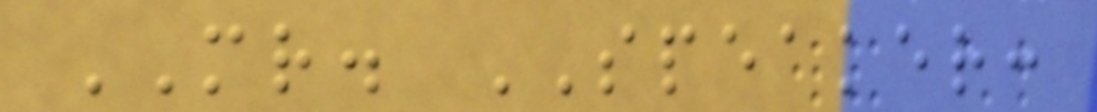MR. SPEAKER:
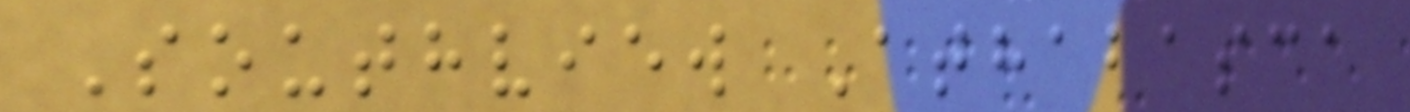Southview Athabasca
